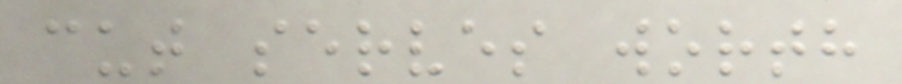cut serves worth
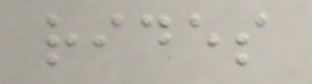rides
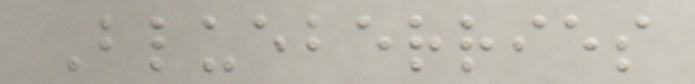Blueberries
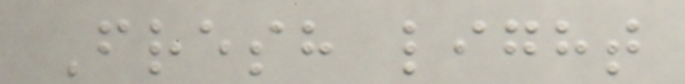Fresh light
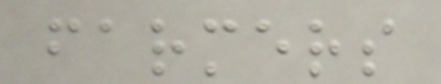farmers
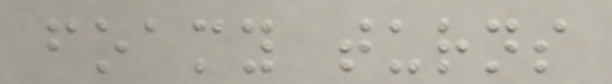foamy turns
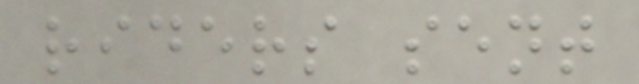riders sent
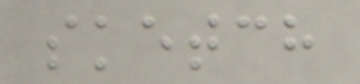sketch
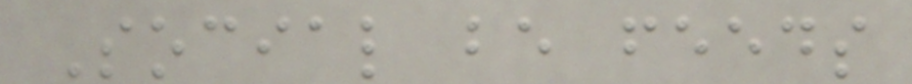Social be feeds
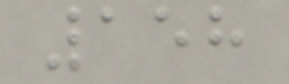158
